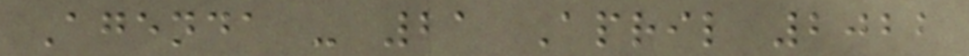Agenda - 21 April 2022
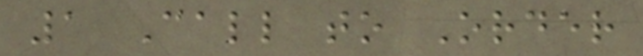1 Call to Order
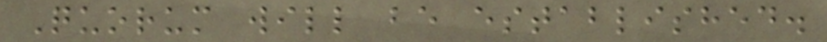Quorum will be established.
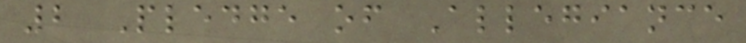2 Pledge of Allegiance
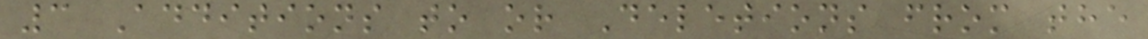3 Additions to or Deletions from the
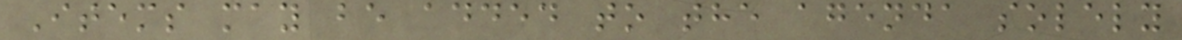Items may be added to the agenda solely
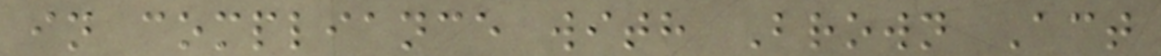in compliance with Brown Act
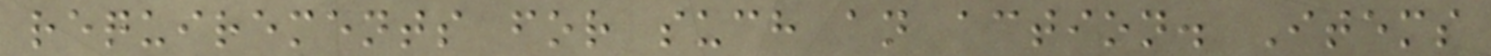requirements for such an action. Items
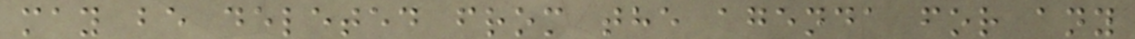may be deleted from the agenda for any
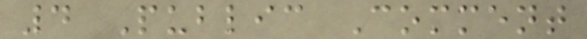4 Public Comment
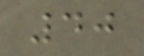40
